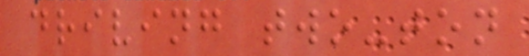driving two-ton
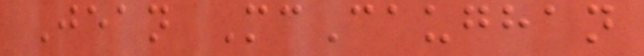Jean McCaughan
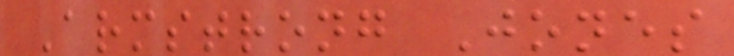Armstrong Jones
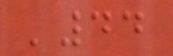'44
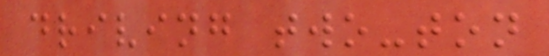driving two-ton
